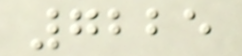7225
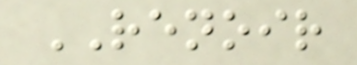RENOIR
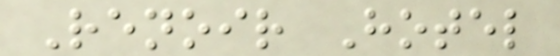Renoir Hotel
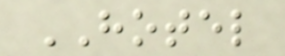HOTEL
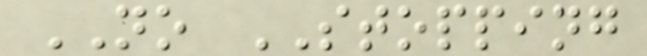NO STOPPING
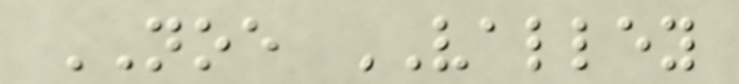NOE VALLEY
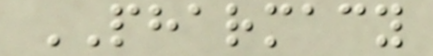PHARMACY
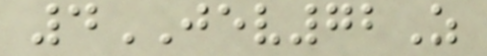4JEV72Z
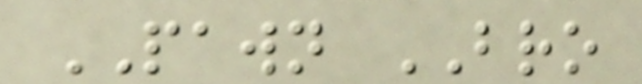PAWN BRO
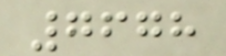7678
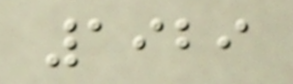1929
